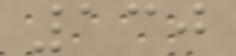130
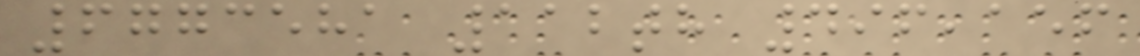6773581 112th 496,156
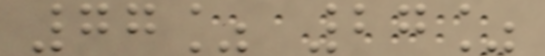77% 27%
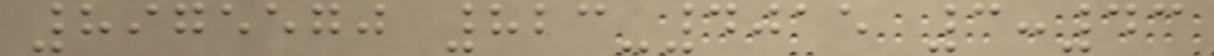8975570 823-4015 3:43
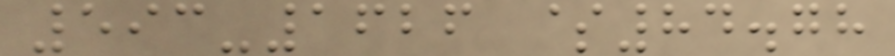593-1626 $84.78
